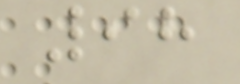98
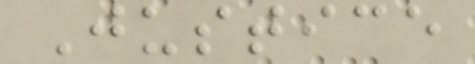Justice
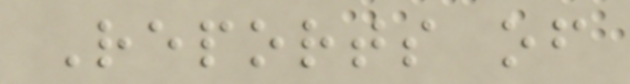Reports of
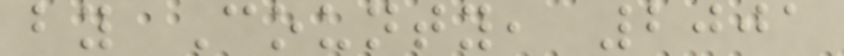by County, 2001
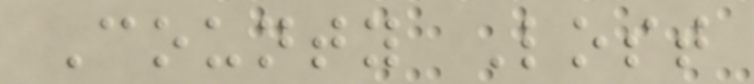County Lost
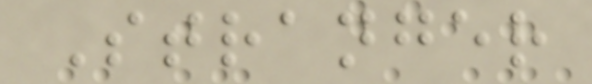Stranger
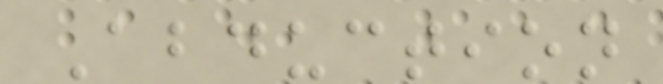Abduction
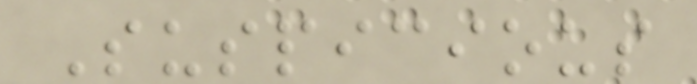Suspicious
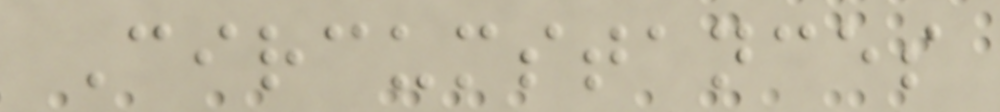Circumstances
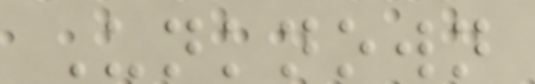Unknown
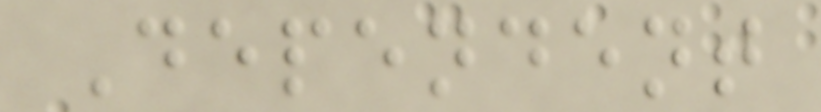Dependent
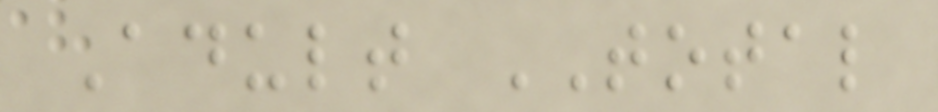Adult TOTAL
